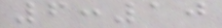6:10
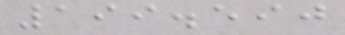199.590
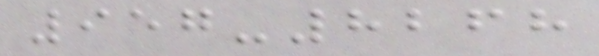957-8268
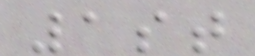1st
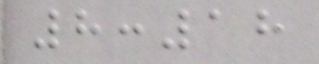8:18
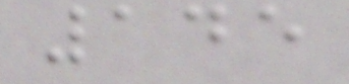145
